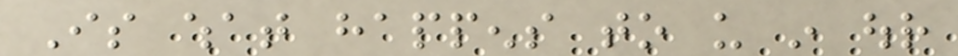Is what happens to us in our
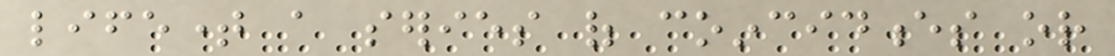lifetime a series of coincidences or
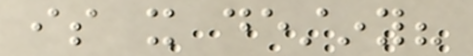is it destiny?
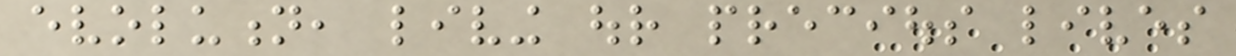evolution, living our precious lives
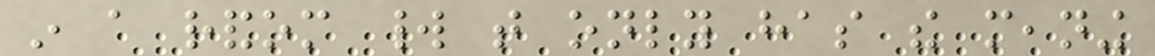in a random world that only has the meaning
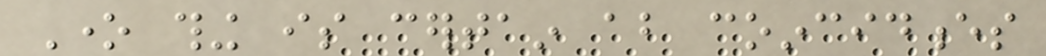One thing is certain about coincidences
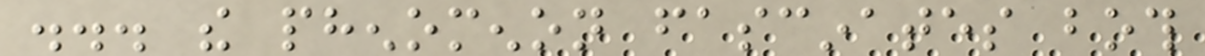... the phenomenon fascinates both
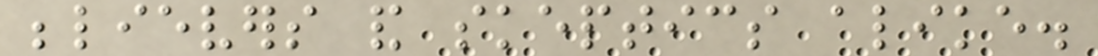believers and skeptics alike.
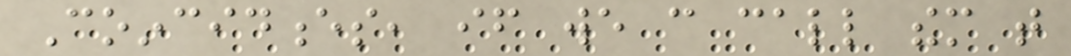Coincidences, if we can call them that
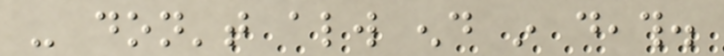- don't always end in death.
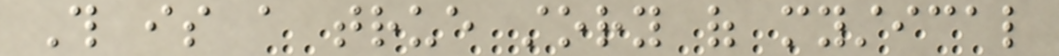This is a true story of mystical
